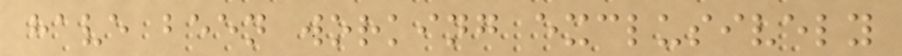have been working exclusively
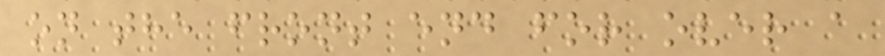on the front end for over a
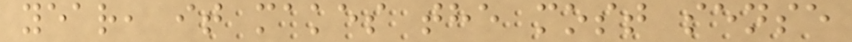year, it makes the most sense
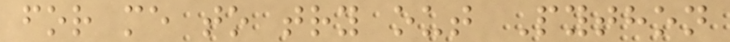for me to try out Python
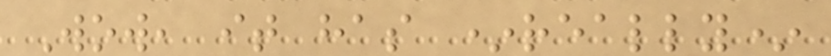Wow, it has *really*
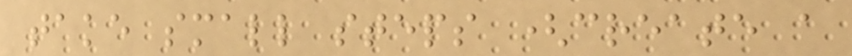take small steps (create a
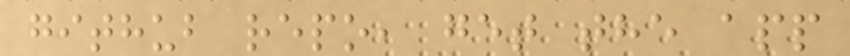github repo, get the app
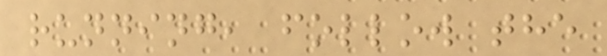running, follow the
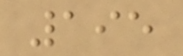195
